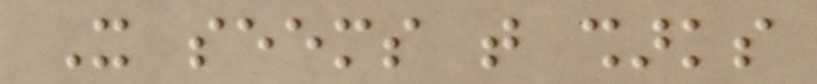It seems that sharks
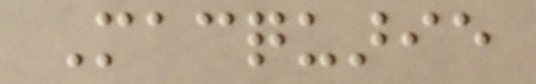Macquarie
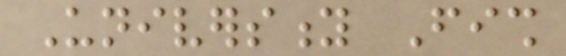University Fish
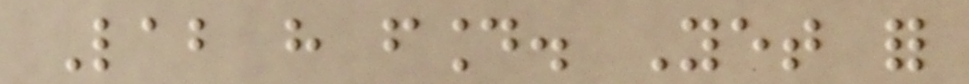Lab have found. Yet for
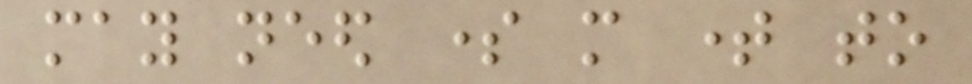may need some more time to
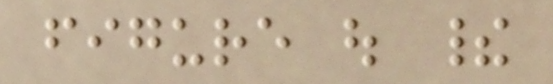figure out their
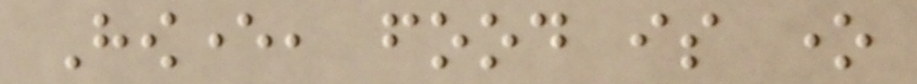However, food is one
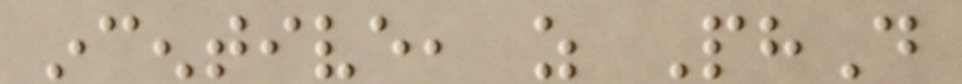incentive, as PhD
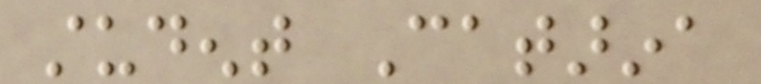student Catarina
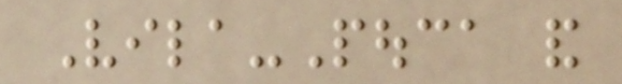Vila-Pouca and
